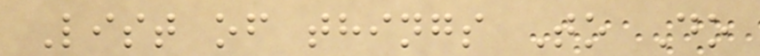List of things To Do
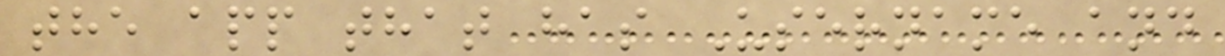the app that has Username and
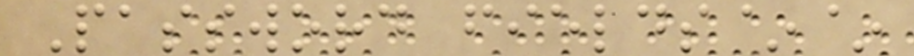Password fields~~
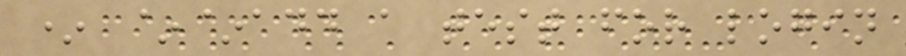* ~~add a test for login
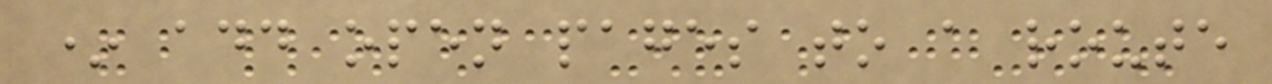* add open pages to a route
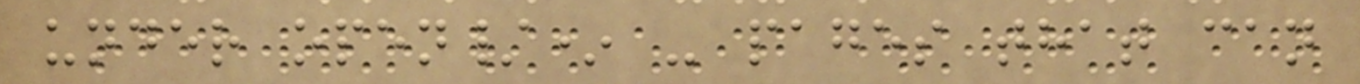under open/* - pages that can
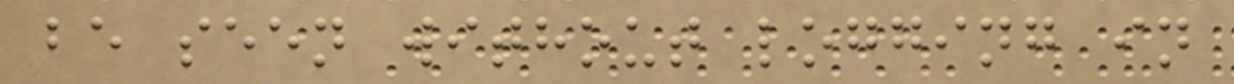be seen without logging in
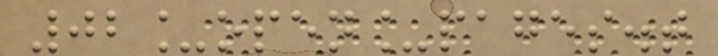02_open_pages.t
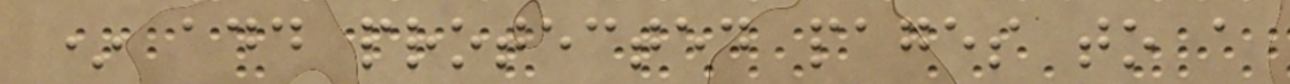* add protected pages to a
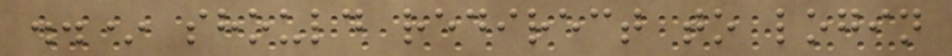..* should redirect to login
